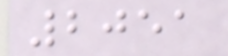2051
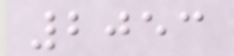2053
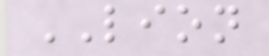LION
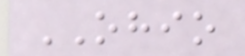OHIO
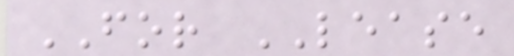FOR LEASE
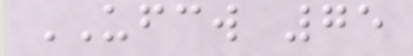UFCW 75
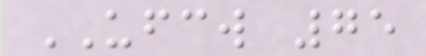UFCW 75
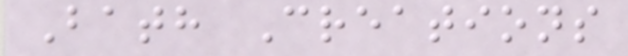Bath Creations
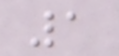1
